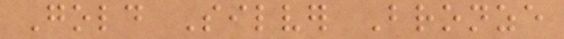Gold Silver Bronze
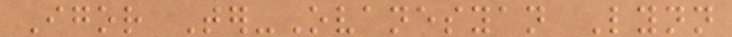Igor Ter-Ovanesyan Lynn
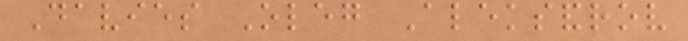Davies Oleg Aleksandrov
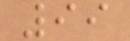99
